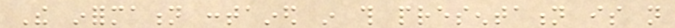The information contained in this presentation is not
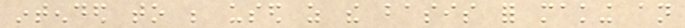intended to be used as the basis for making an
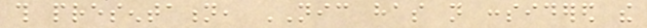this presentation, NIC has not considered the
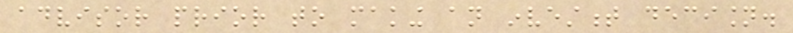advisor prior to making an investment decision.
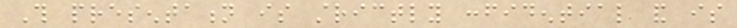This presentation is strictly confidential and is
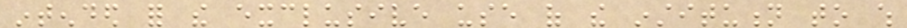intended for the exclusive use of the institution to which
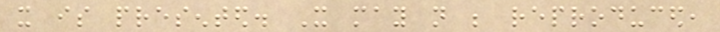it is presented. It may not be reproduced,
